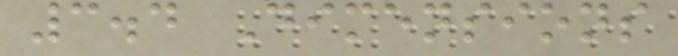3.4 Dimensions
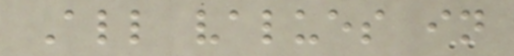All values in
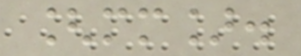[mm].
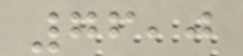76,0
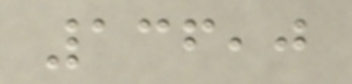136,0
